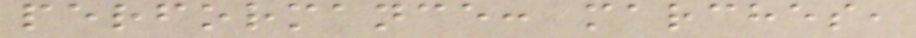performance: marches,
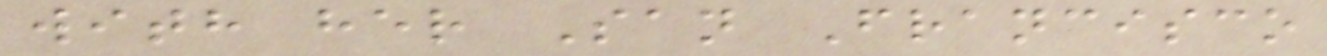with her San Francisco
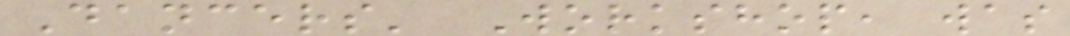Dancers' Workshop, was
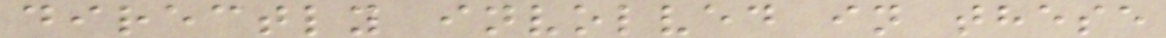directly involved in these
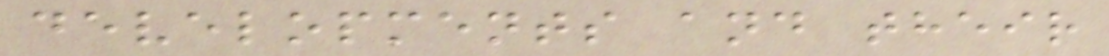developments and their
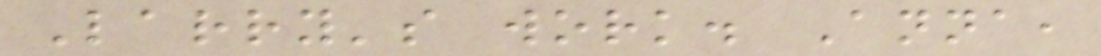Larry's work. Anna,
